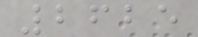2625
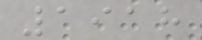1918
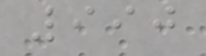990
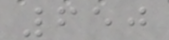650
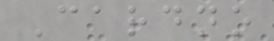Cardno
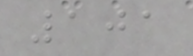101
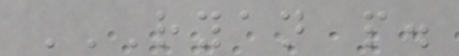RYAN P.
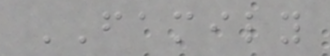FAMILY
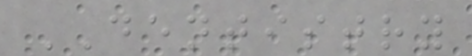DENTISTRY
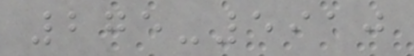275-5910
